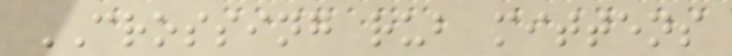CROSSING rub mittens
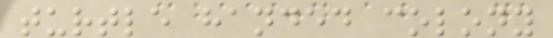turtle handed colony
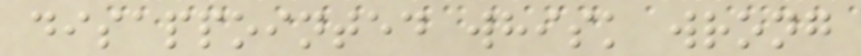disappointed whisk wrong
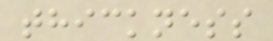thickness
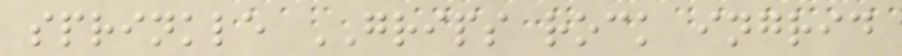sprinkle GRIPS rock ingrid
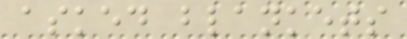asked blankets
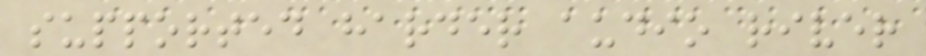supported harder audio river
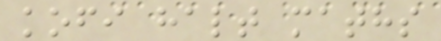kofi halt maths
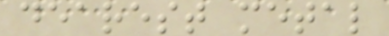dearest metal
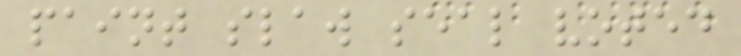paint slaw seal voted
